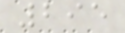295
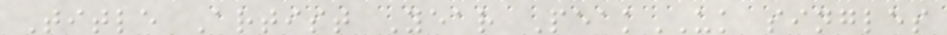Title Artist Year PeakUK singles
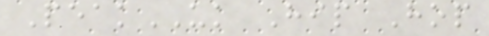PeakUK Hip Hop
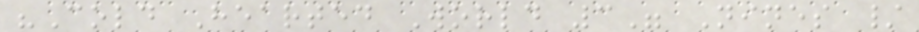"Cold Hearted World 3" Nines /
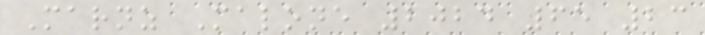Marnz Malone 2024 65 23
